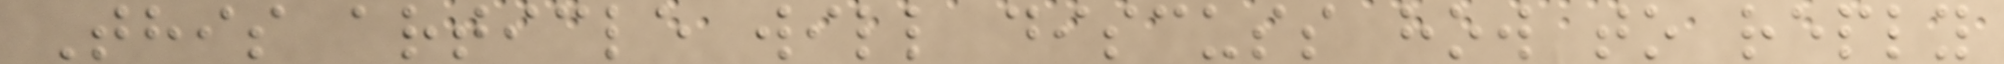This article will discuss how to reply
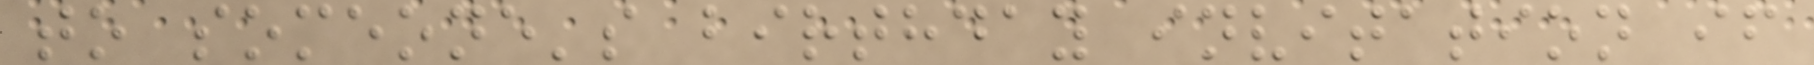to someone's birthday invitation if
